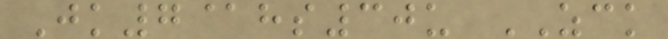Jk7@hs30u ZCK
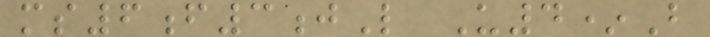ms6f3jL U4*B
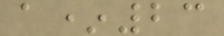a*23
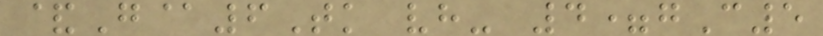&G@6Tk vh- 4=gC5
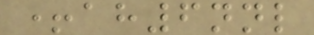+ah6nnl
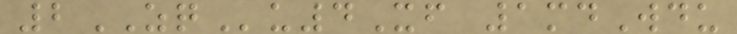2ZQu4Xf 1mdWdu
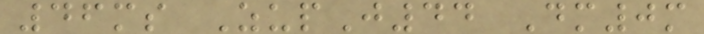46ms ZupJ44 Dm0m
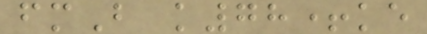fmB k78+ke
